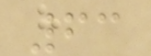63
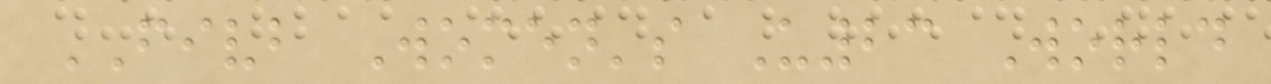FIVB Women's U23 World
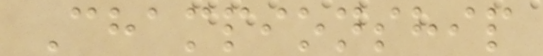Championship
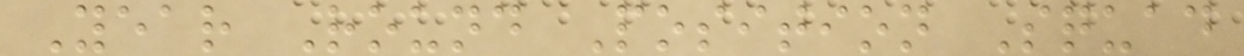Year Round Position Squad
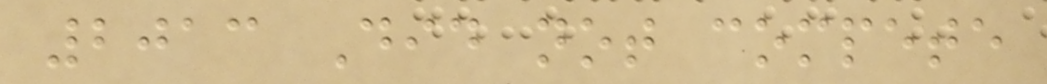2013 Did not compete
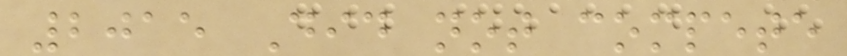2015 Did not compete
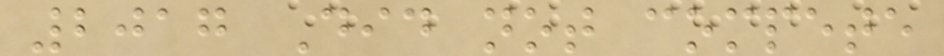2017 Did not compete
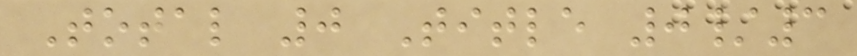Total 0 Title 0/3
